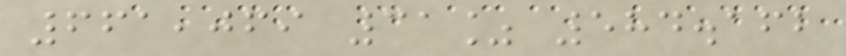661,069 31% 584.162
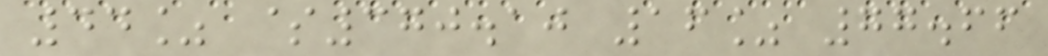44% $370.10 16% 77.66
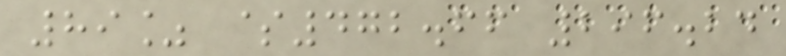89% $472.66 296.24
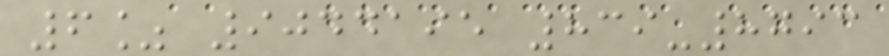6% 9044195 839-8793
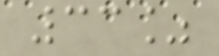33%
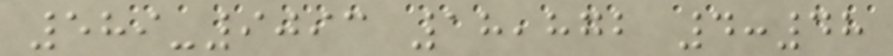589-9093 18,872 4:48
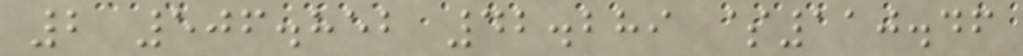2 506.852 42.289 $110.46
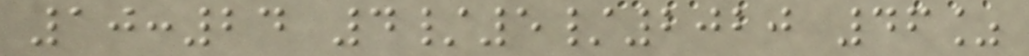10:24 4/5/2020 46%
